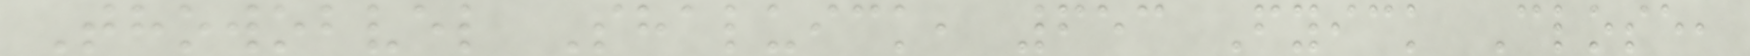Thowobvel Shaluick, 653 Fyick Close,
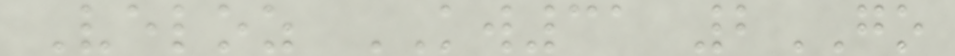Veloz KW31 2GO
